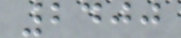2400
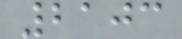2103
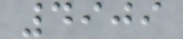4909
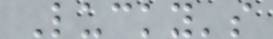Lucky's
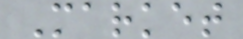Market
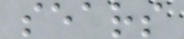sears
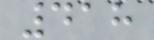418
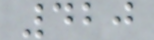420
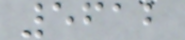5612
